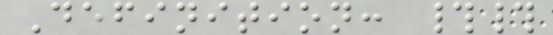Definition: ##
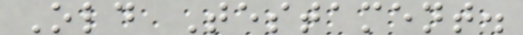Old Testament.
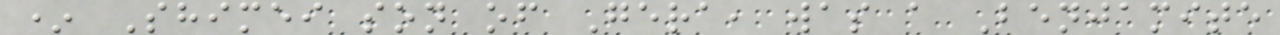* Shimei son of Gera, was a Benjamite
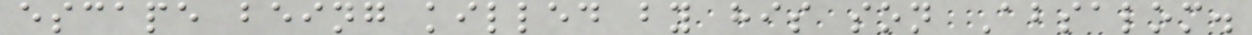escape being killed by his son Absalom.
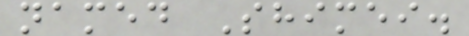named Shimei.
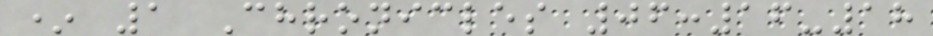* 1 Chronicles 06:16-18
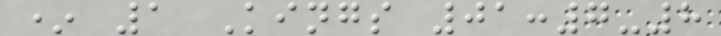* 1 Kings 01:7-8
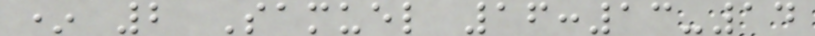* 2 Samuel 16:13-14
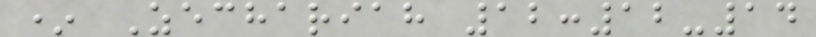* Zechariah 12:12-14
